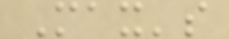Max's
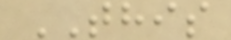THIS
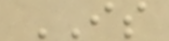IS
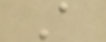A
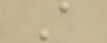A
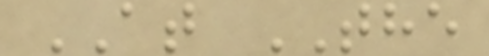AT THE
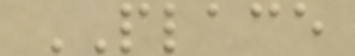PLACE
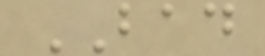BAD
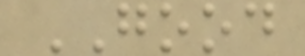GOOD
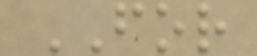FOR
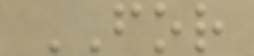FOR
